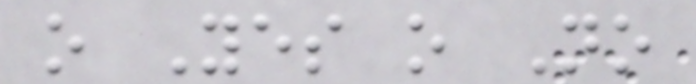o Yes o No
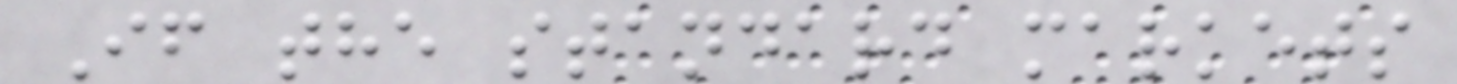If the standard markets
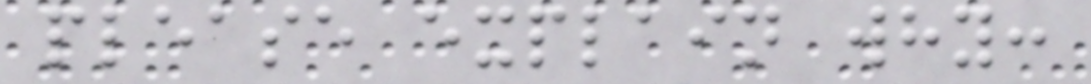please explain why:
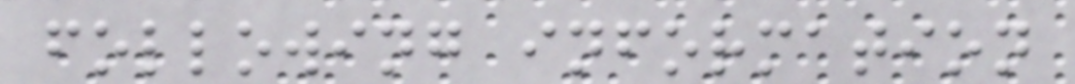following information
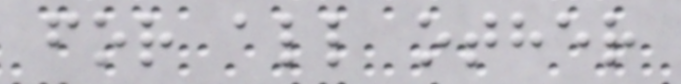for all other
